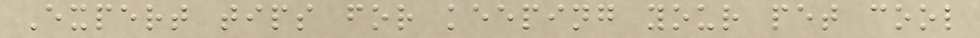Expert tips for keeping your pet cool
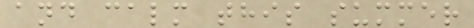and calm this summer
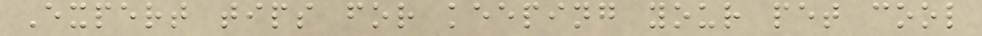Expert tips for keeping your pet cool
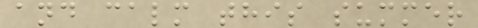and calm this summer
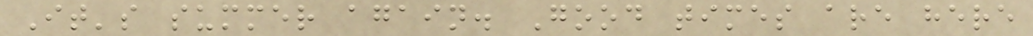It's summer again. Good times are here
